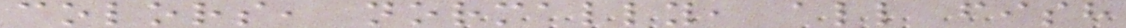colors, normally, all fish
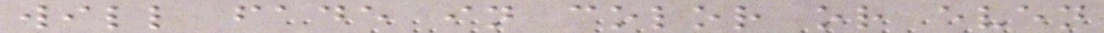will fade in color or even
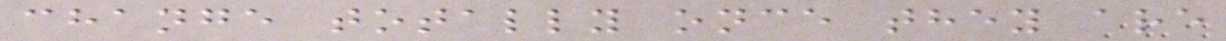change totally once they are
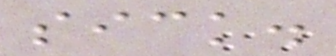sick.
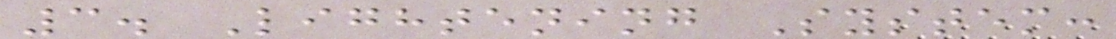3. Lightening System:
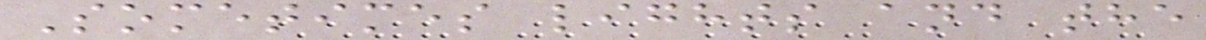Sometimes lights and the
